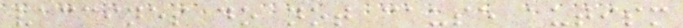vaccines do not cause autism
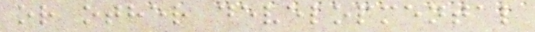or other developmental
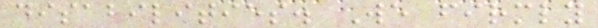disabilities. We firmly
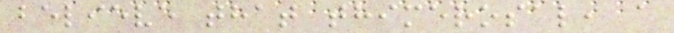believe that thimerosal, a
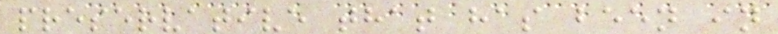preservative that has been in
